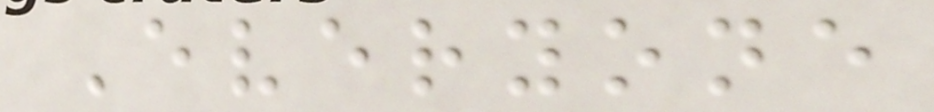Everyone
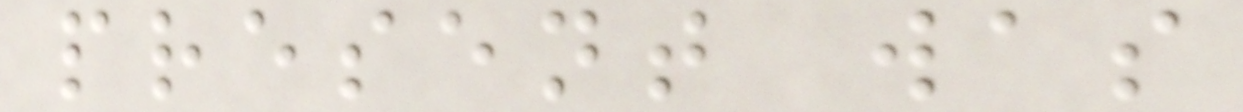present was
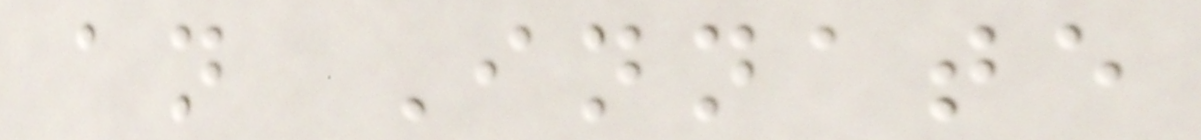an Innate
